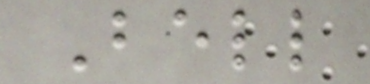Bell
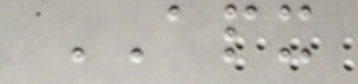APX
